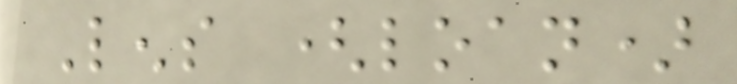Lens (loan)
